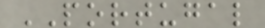PORTUGAL
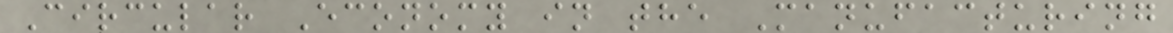Circular Economy in the Manufacturing
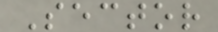Sector
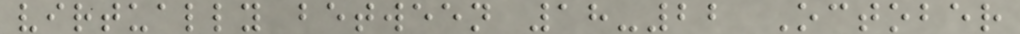virtually between 18-22 October
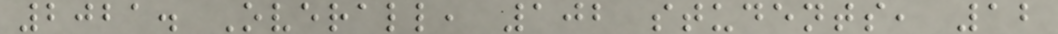2021. Overall, 102 students, 12
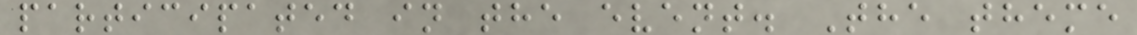participated in the event. The theme
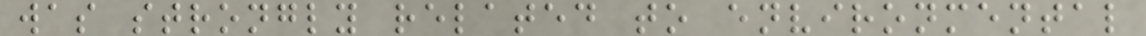was strongly related to environmental
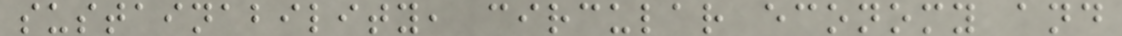sustainability, circular economy and
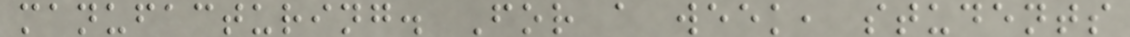manufacturing. For a week, students
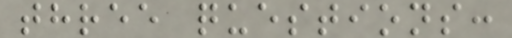three questions:
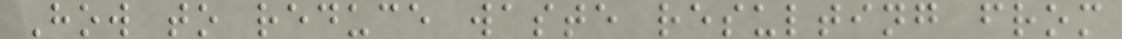How to reduce waste resulting from
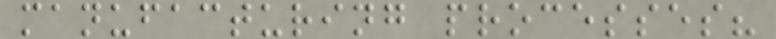manufacturing processes?
